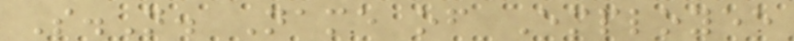S.N. Name of Employee
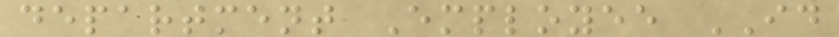department Employee ID
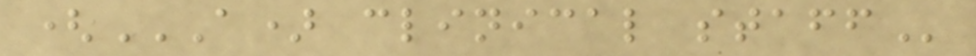(A) CLINICAL STAFF
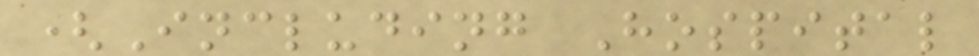(Including Hospital
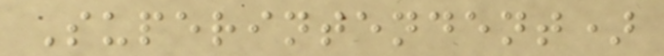Superintendent)
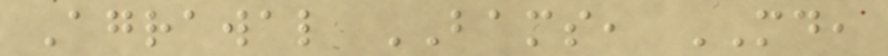Agrawal BAMS, MD,
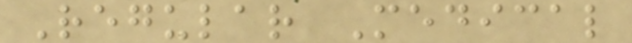Regular Medical
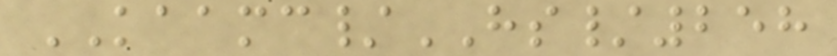KAAMC/HS/258
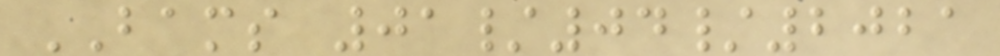BAMS 01/04/2021
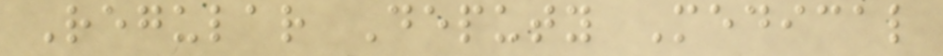Regular Deputy Medical
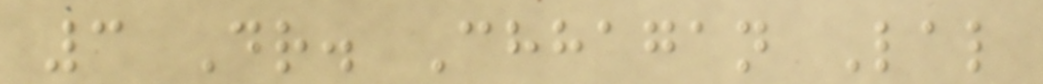3 Dr. Chhagan Lal
